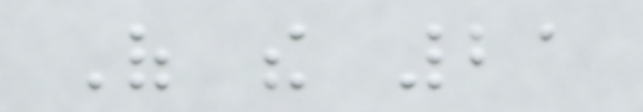Of the 21
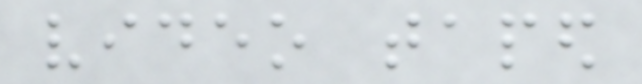video taped
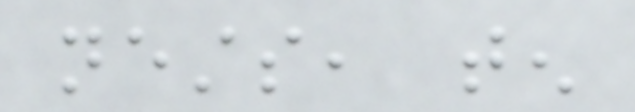nests, ten
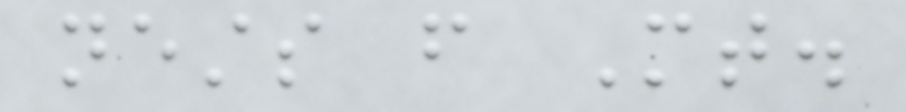nests from Mt.
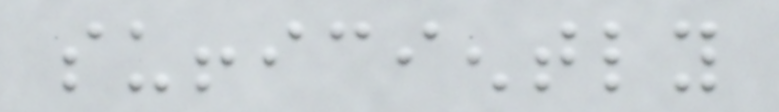sufficiently
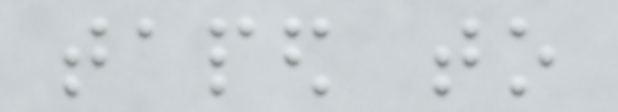taped to
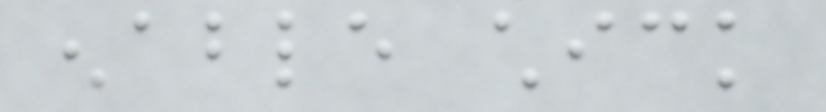enable chick
